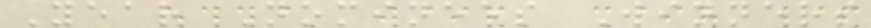Year Nominees Winners
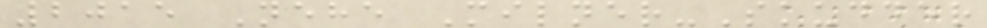2015 Nehe Milner-Skudder
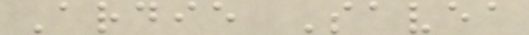Ardie Savea
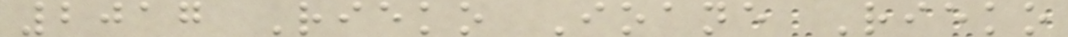2017 Rieko Ioane Rieko
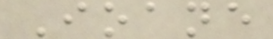Ioane
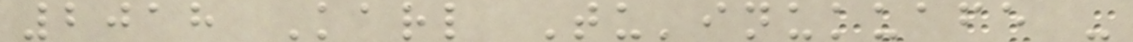2018 Karl Tu'inukuafe -
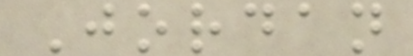Jordan
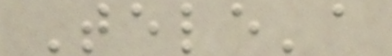Tele'a
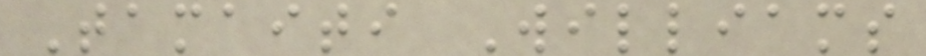Tamaiti Williams
